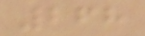268
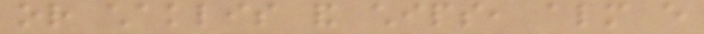or chaklis and chips, almost every
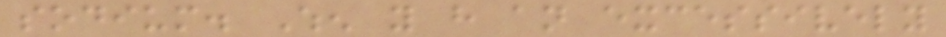sodium. When you have an excessively
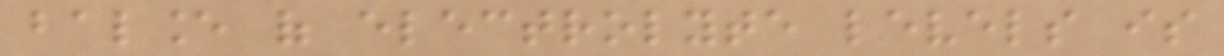balance of electrolyte levels is
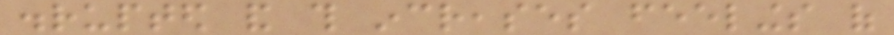disrupted and this increases feelings of
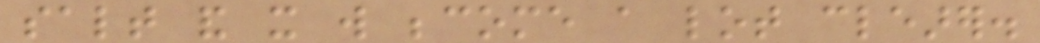salt and it will become a lot clearer.
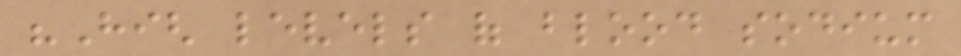"High levels of blood sodium
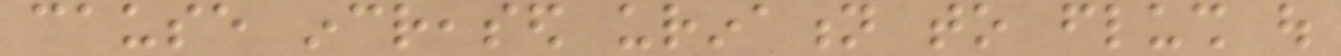cause increased urination to flush out
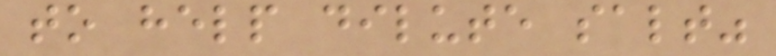to help dilute salt"
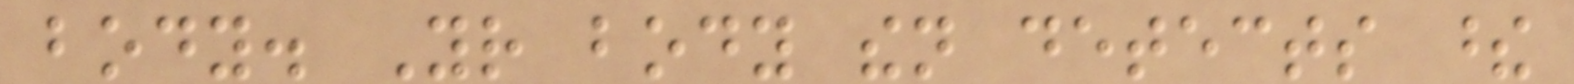body. Your body then detects these
